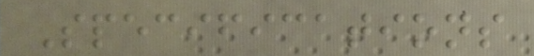Specifications
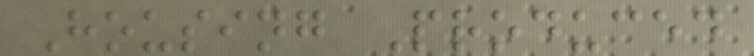Housing Produced
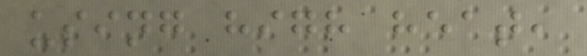using high heat,
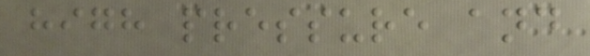high pressure and
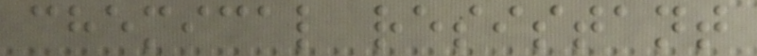chemical resistant
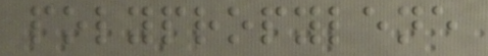polypropylene
